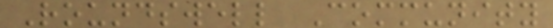Roundswell Community
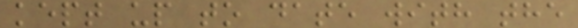kept up to date with the
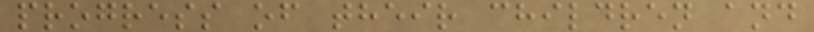progress of their children and
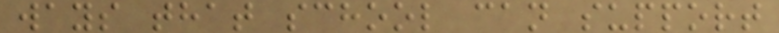ways that school can support
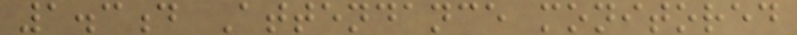1.3d Attendance monitored
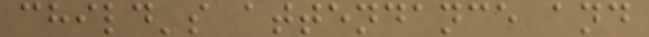child's attendance and
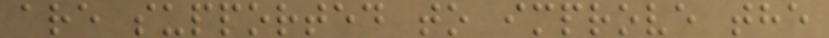are supported to improve the
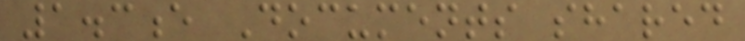1.3e Documents shared
